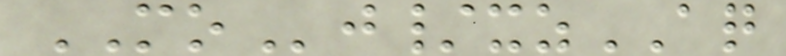MOj/xzAQ
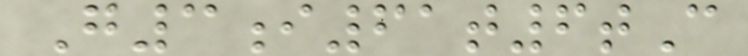G3i61t6tC
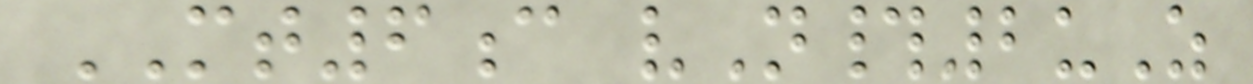MT6c vN#2uZ
